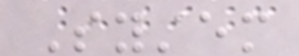System
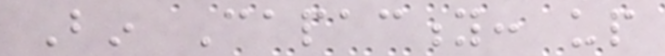Bin Capacity: up
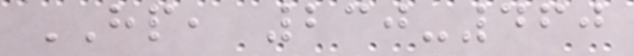HP, 230-460
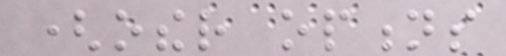(other options
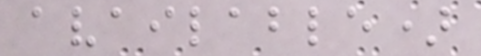available)
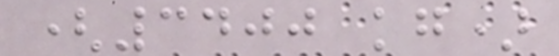(3400 kg)
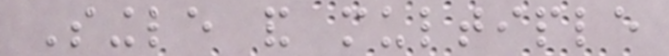Single and multiple
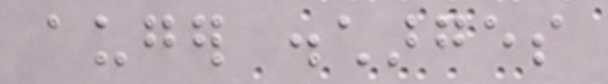auger discharges
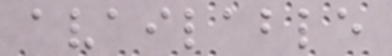available
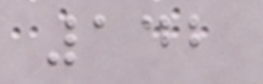142
